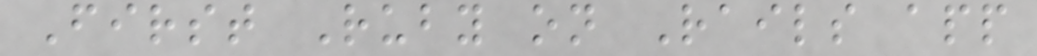First Ruby on Rails app
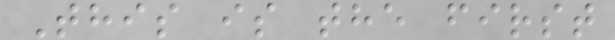This is the first
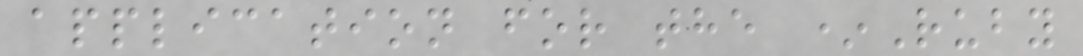application for the *Ruby
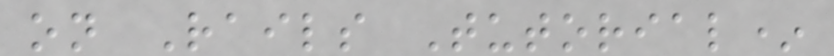on Rails Tutorial*
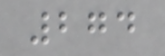274
